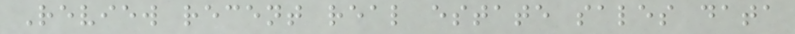Review recent real estate sales data
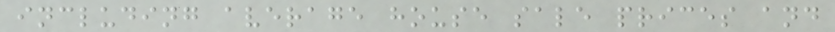including average house sale prices and
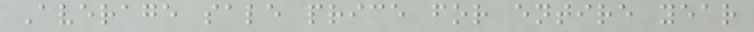Average sale price for entire year
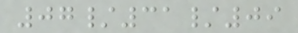07/31/09
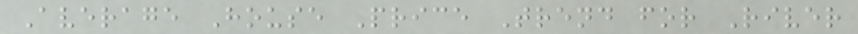Average House Price Trend for River
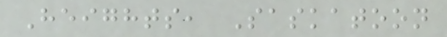Heights, Saskatoon
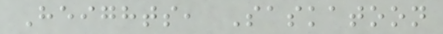Heights, Saskatoon
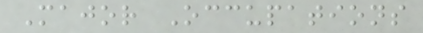Major Occupations
